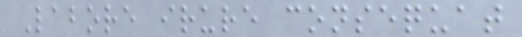Labore irure consequat
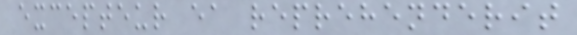excepteur ea reprehenderit
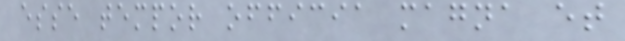esse tempor officia magna et
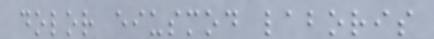dolor eiusmod laboris
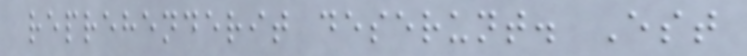reprehenderit deserunt. Est
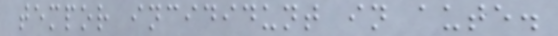tempor incididunt in aute.
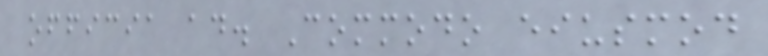officia ad. Commodo eiusmod
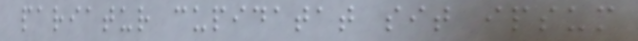pariatur cupidatat sit ipsum
